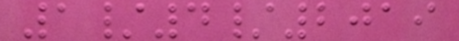1/4/2019
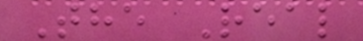The Real
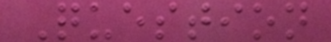Question
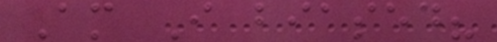Am I biased?
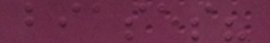biases?
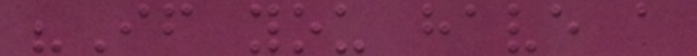"If you have a
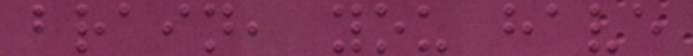brain, you have
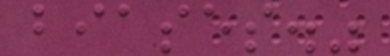biases."
